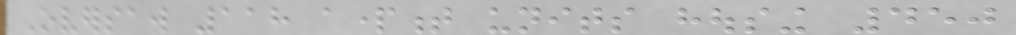Oversaw 118 apartment units housing 450
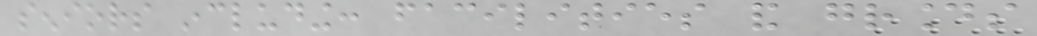seniors including: facilities and grounds
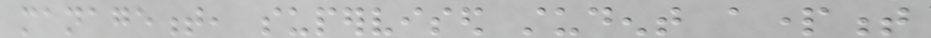management, supervised student apartment
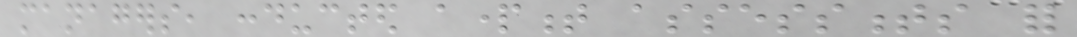managers, conducted apartment assessments for
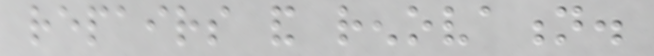repairs and renovation.
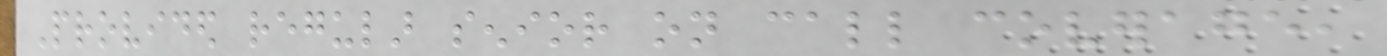Provided regular senior on call coverage,
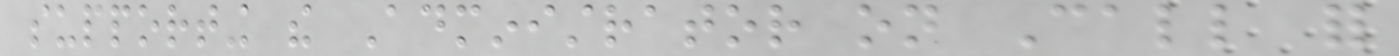supporting the Administrator on Call for
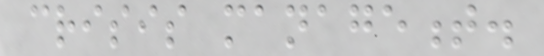crisis management.
